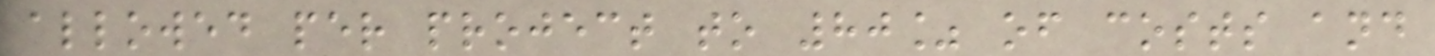allowed per project to 80% of costs and
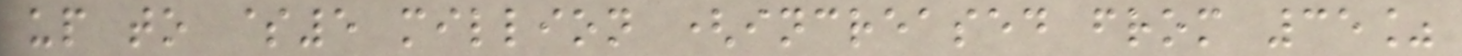up to $5 million (increased from 35%
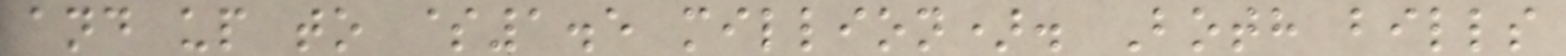and up to $1.5 million). Both bills
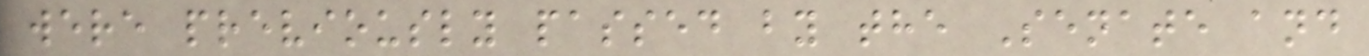were previously passed by the Senate and
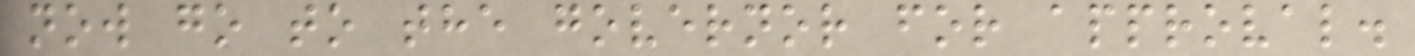now go to the governor for approval.
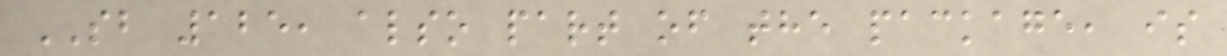SB 125, also part of the package, is
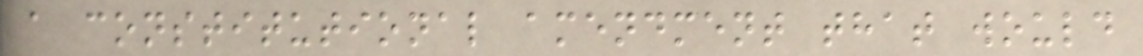a constitutional amendment that would
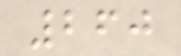260
